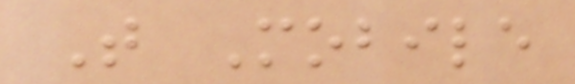T Mobile
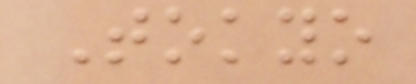Tokyo
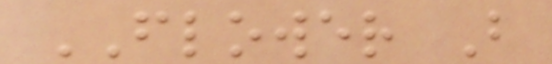FLOWER B
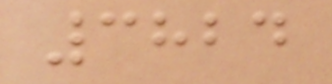3824
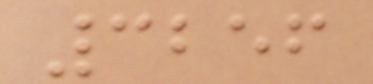3256
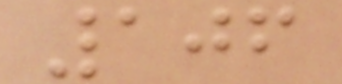106
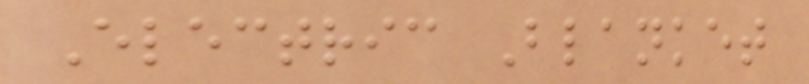Electric Blanket
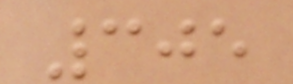305
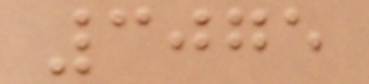3075
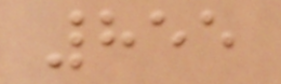855
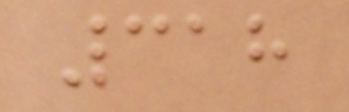318
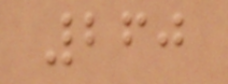260
